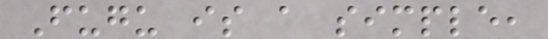Fugu is a simple,
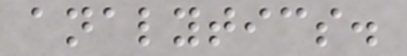analytics.
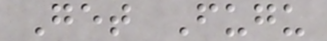Get Fugu
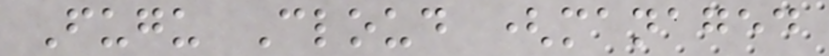Fugu Cloud (managed
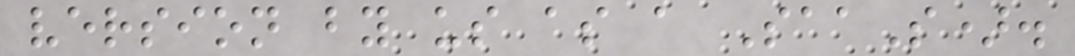version by us as a SaaS).
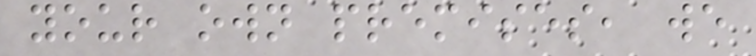your own premises, we
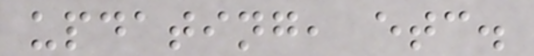updating, etc.
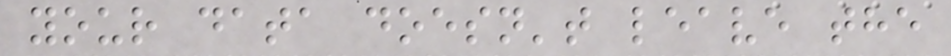your data doesn't leave the
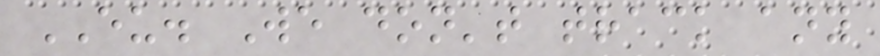EU. We don't track any
